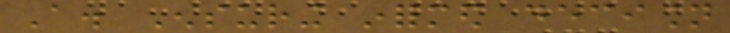A. Ensuring informed decision
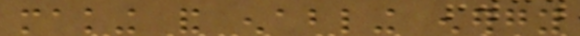making and enabling energy
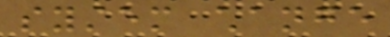system change
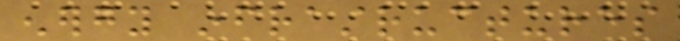energy infrastructures
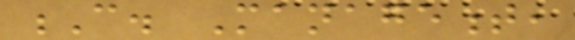C. Management,
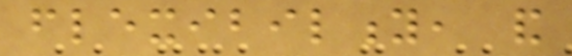flexibility, and
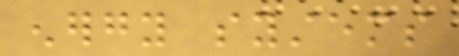energy systems
